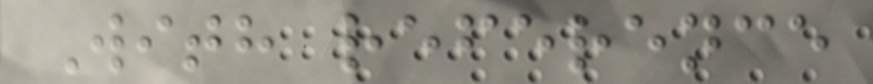With reference
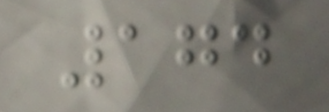174
